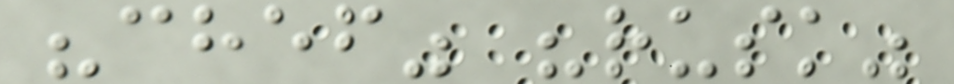"chef" "rusk"
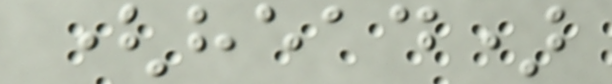(head)
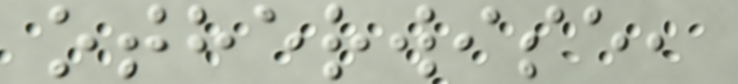otherwise,
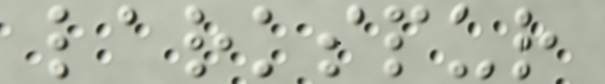larkspur
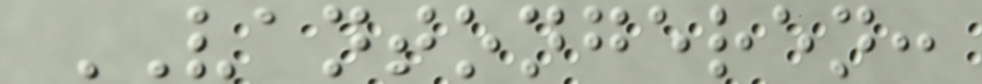VANTONGEREN:
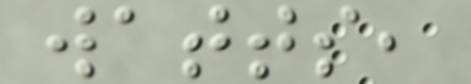watts,
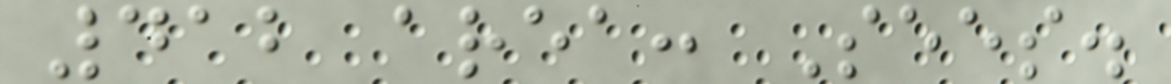412 area: Sees.
